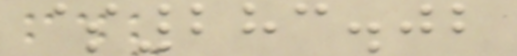$283.02
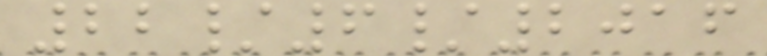22/6/2016
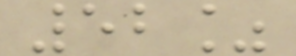52%
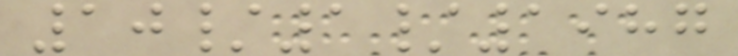10/1/1987
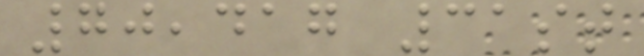70,417 31st
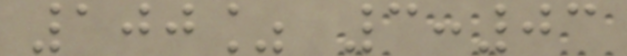100% 3:03
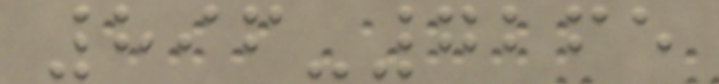896-7265
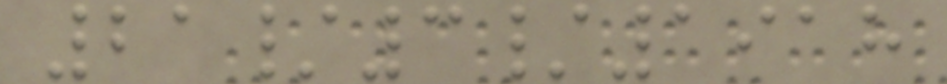21/3/1918
